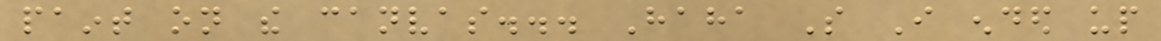paint on the canvas... Haha So I ended up
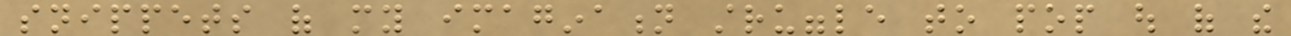snippets of my imagination struggle to pop out of the
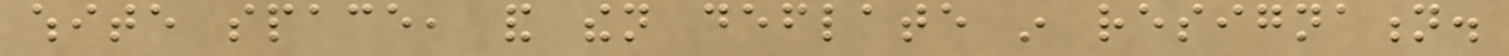white space, and then deflate in resignation.
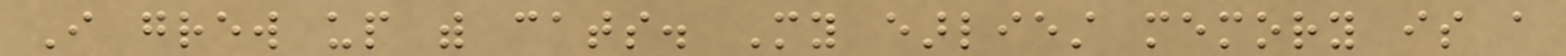I grew up with cats. My earliest memory is a
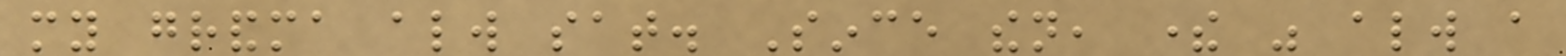my grandma always sat. Since then, there was always a
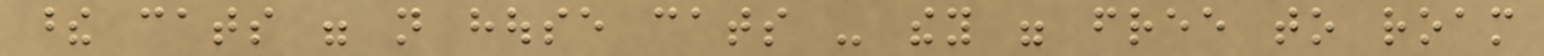these cats were not house cats - they were free to roam
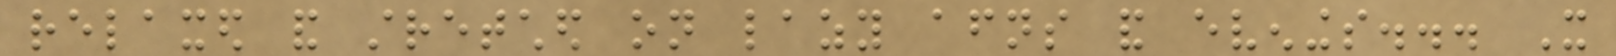relaxed and stretched on lazy afternoons and evenings... It
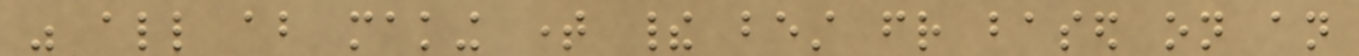was all about making time their best friend based on an
